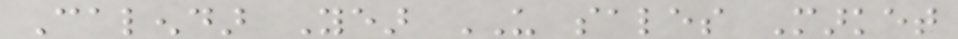Calendar Year US sales Market
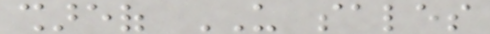shareof US sales
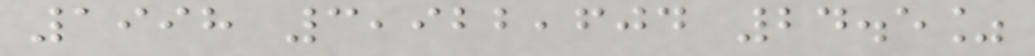1998 3,922,604 24.5%
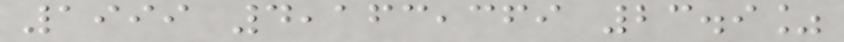1999 4,163,369 23.9%
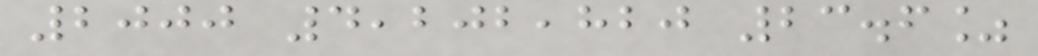2000 4,202,820 23.6%
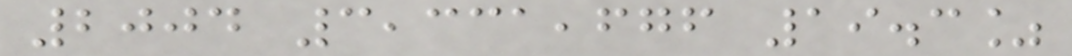2004 3,331,676 19.3%
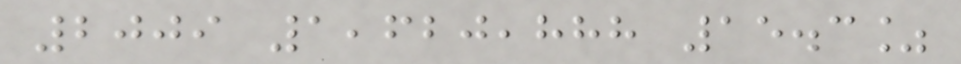2009 1,620,888 15.3%
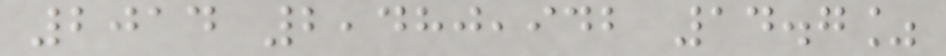2014 2,480,942 14.7%
